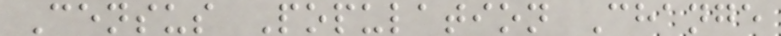Census Population Change
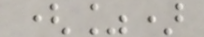(%)
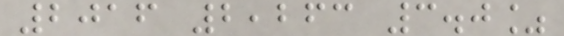2016 2,263 3.0%
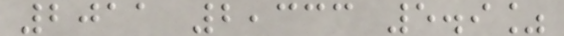2011 2,333 5.9%
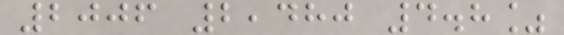2006 2,480 4.8%
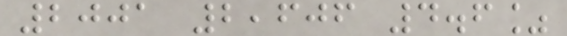2001 2,606 4.6%
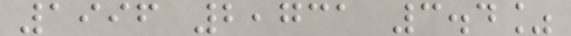1996 2,731 3.4%
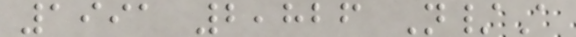1991 2,826 N/A
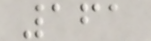161
